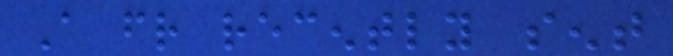A friend recently sent
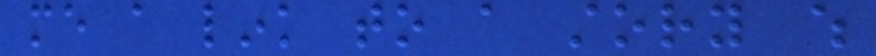me a link to a story which
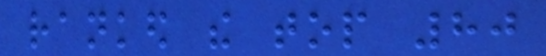ranked the top 80
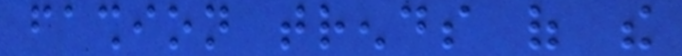fashion trends of the
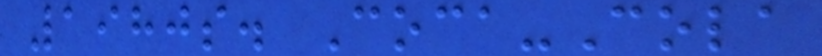1980s. Coca-Cola
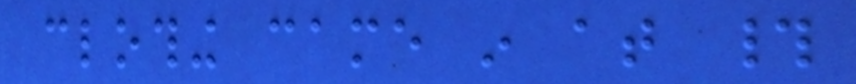clothing came in at #
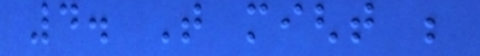4. That might be
